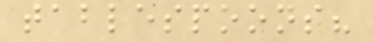tablespoons?
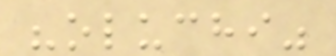"oluchi"
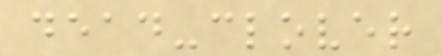dead-clover
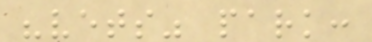"vets" park:
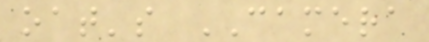oat's CAMERA
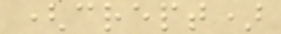(crept)
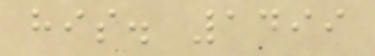his. 1499
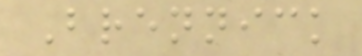Brennick
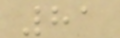81
